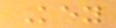Key
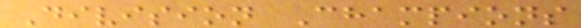Division Champions
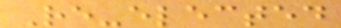Re-elected
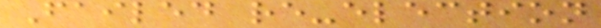Failed re-election
